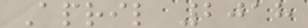April 2018
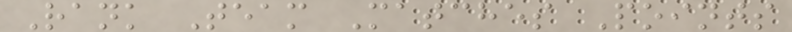Rank Team Matches Points
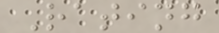Rating
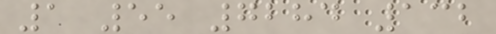1 55 7284 132
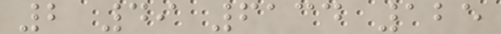2 49 6134 125
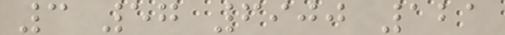3 57 6900 121
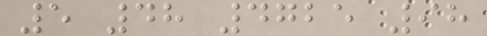5 48 4725 98
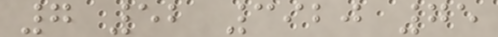7 52 3920 75
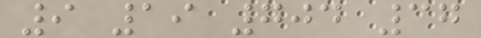9 19 704 37
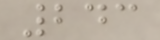243
